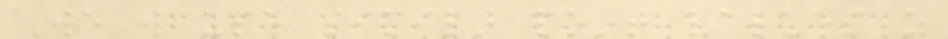We will use similar point values as
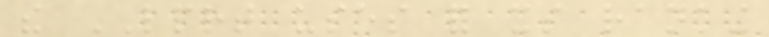the LPRT uses for its ranking
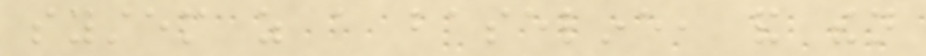system as a baseline, and then
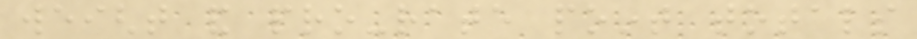weight and pro-rate point totals
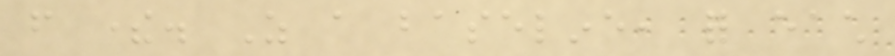from there. As a baseline, for each
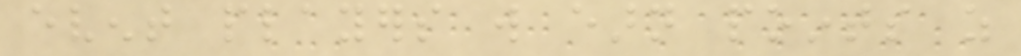event players will earn points as
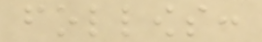follows:
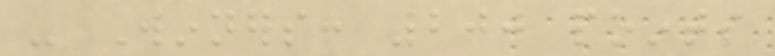- Winners: 200 points
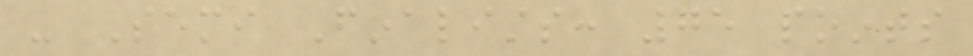- Semi Finalists: 75 points
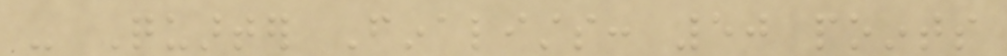- Quarter Finalists: 50 points
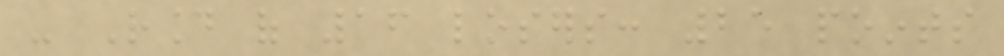- Round of 16 losers: 25 points
